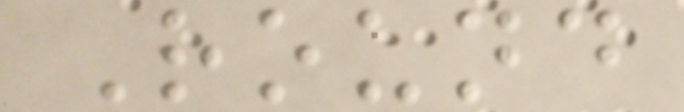Round
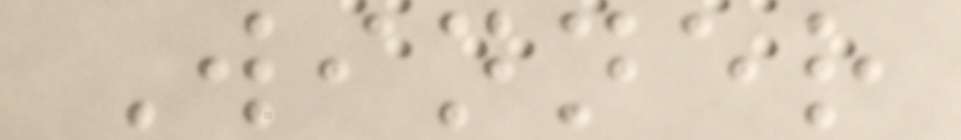Winner
